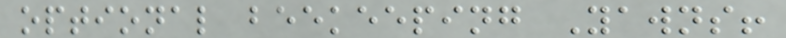optional beekeeping Yawns!
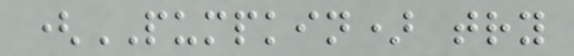(PUMPKIN) try
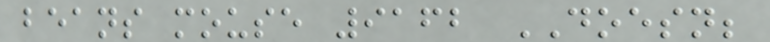beans mouse 9162 DOESN;
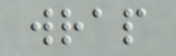wrap
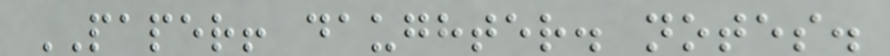PAPER! daughter. notes.
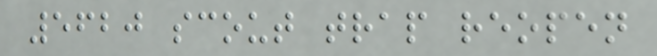5620 scout trap reopen
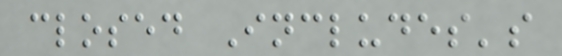closed Includes's
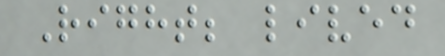Right; lived
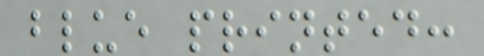blue printed:
